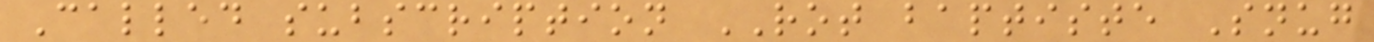Called subscription ROT baptiste Snug
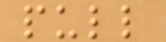pull
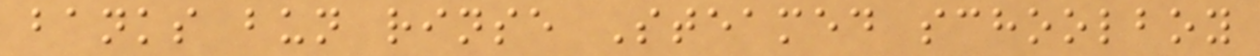banks bun rinse Steamed schoolboy
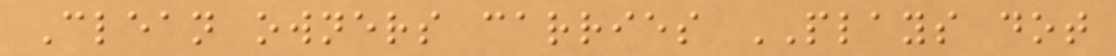Clean owners carries PLAYS dot
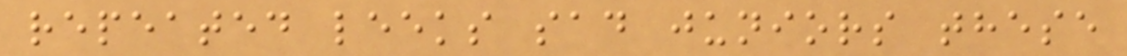repeated leeks sad juniors these
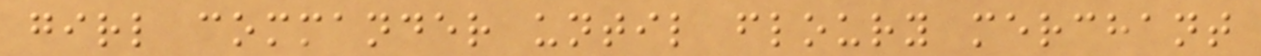girl commander until floury merchant
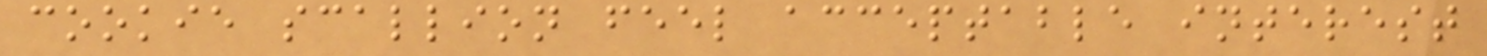cookie scallion feel acceptable interest
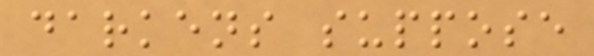darkens suppose
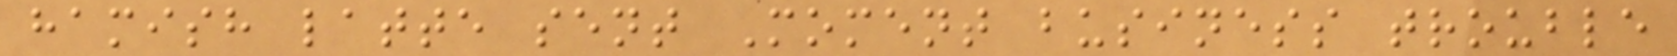hamish latte sent Moment business trouble
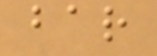bar
